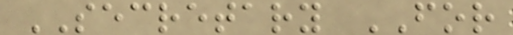SECRETARY FOR
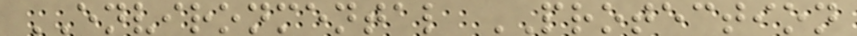ENVIRONMENTAL PROTECTION
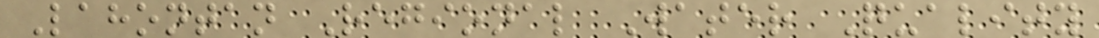Lahontan Regional Water Quality
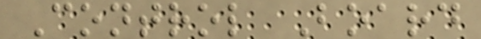Control Board
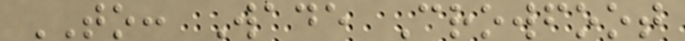TO: Wade Crowfoot
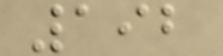192
